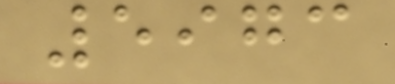5973
